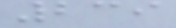239
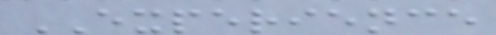EXPERIENCE
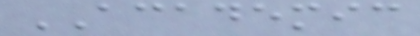ACADEMIC
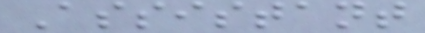Assistant
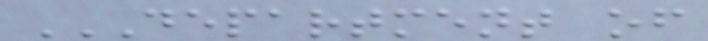DEPARTMENT OF
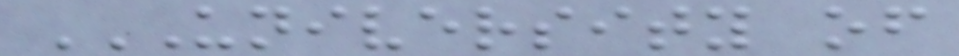UNIVERSITY OF
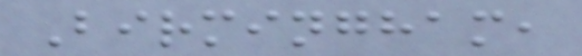Birmingham,
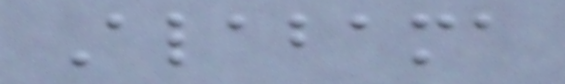Alabama
